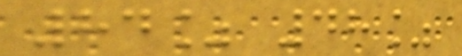84% 48%
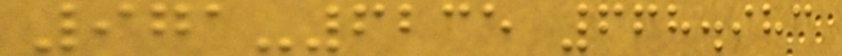971-6235 668.983
